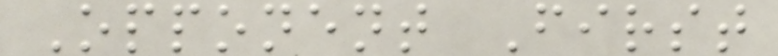Opponent First
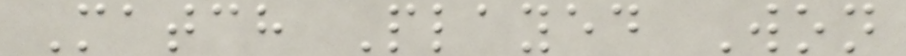Match Played Won
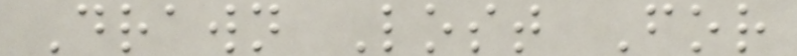Drawn Lost For
